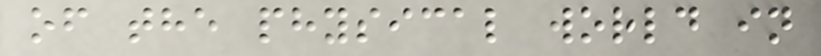of the physical world in
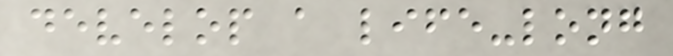develop a life-long
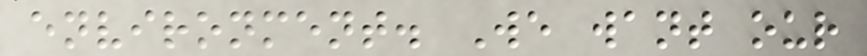environment. We want our
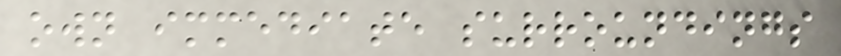own immediate surroundings
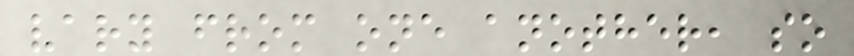vary from one another, so
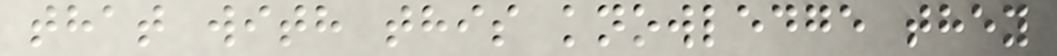that with this knowledge they
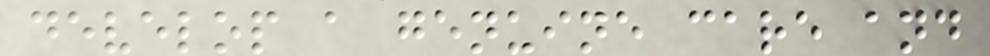develop a genuine care and
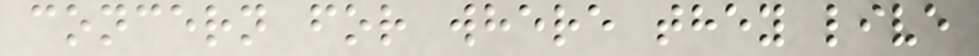concern for where they live
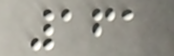161
